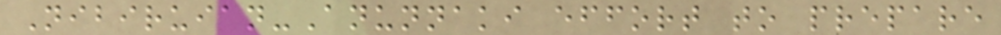Nibiruian-Anunnaki effort to prepare
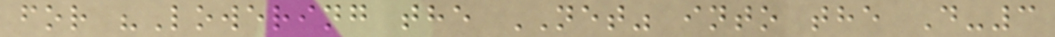for "Lowering the NET" into the D-3
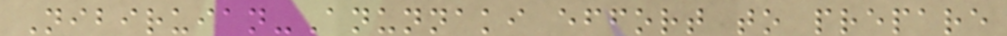Nibiruian-Anunnaki effort to prepare
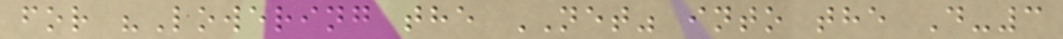for "Lowering the NET" into the D-3
